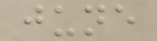june
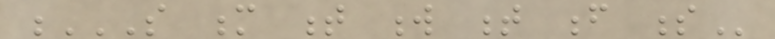S M T W T F S
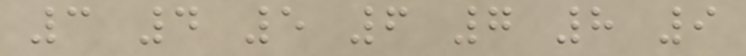3 4 5 6 7 8 9
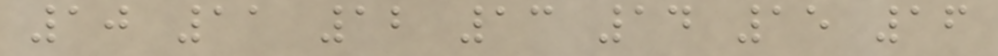10 11 12 13 14 15 16
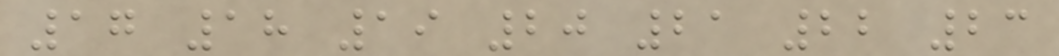17 18 19 20 21 22 23
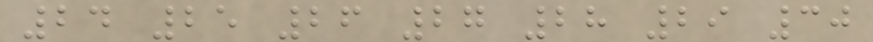24 25 26 27 28 29 30
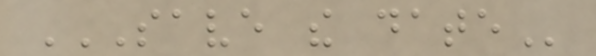SAVE THE DATE
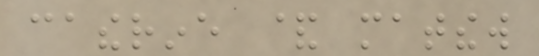catherine & matthew
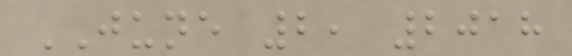JUNE 2, 2018
